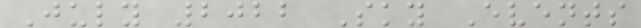July 2022 Sky Events
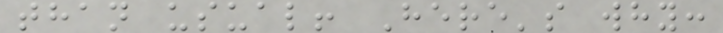than usual! Here's why:
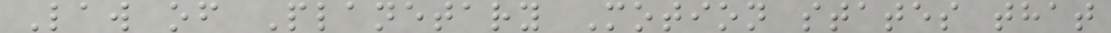Law of Planetary Motion states that
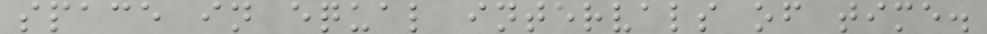space in equal intervals of time.
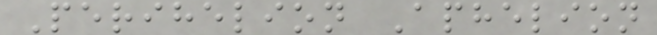Perihelion Aphelion
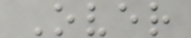Over
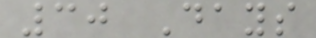30 Days
